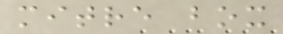mitre box
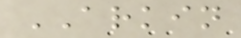ARKIN
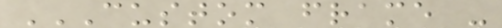CUSTOM FRAME -
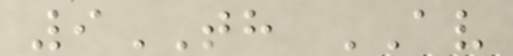9TH AV
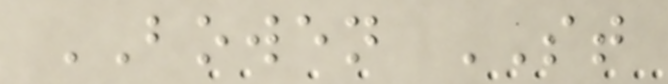BOWEN ST
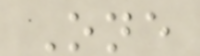One
